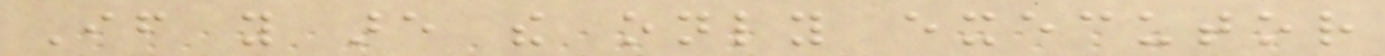If you are the only executor
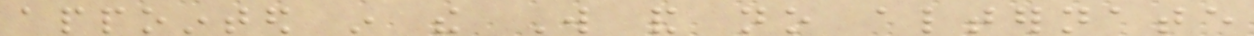appointed in the Will and no alternate
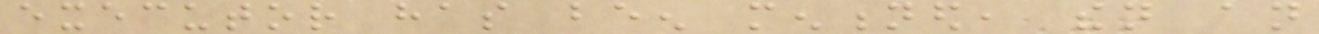executor has been mentioned, then an
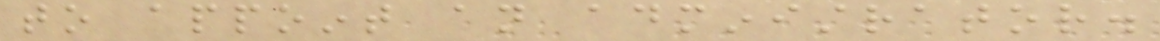to appoint an administrator.
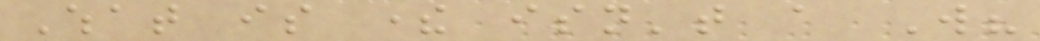What is there isn't a Will?
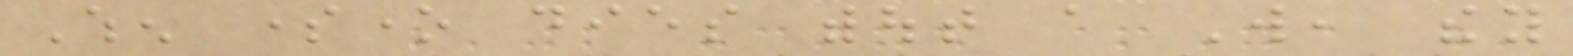When someone dies without a Will, they
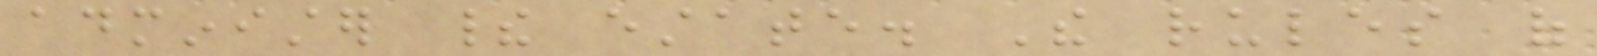administer their estate. The rules of
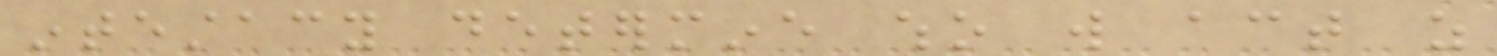intestacy determine who will act as
